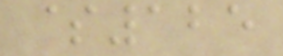$125
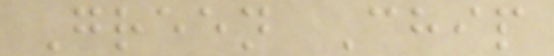Green Chip
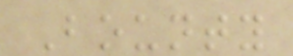Bounty
